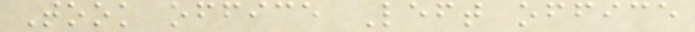Took office Left office
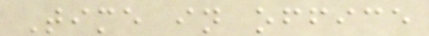Time in office
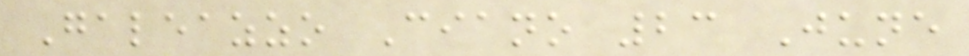Galeazzo Ciano 23 June
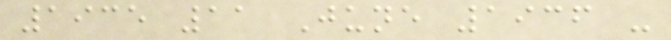1935 11 June 1936 -
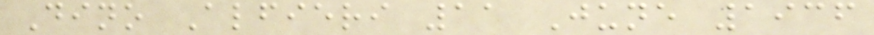Dino Alfieri 11 June 1936
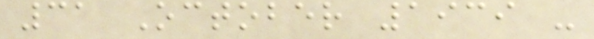31 October 1939 -
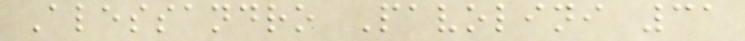Alessandro Pavolini 31
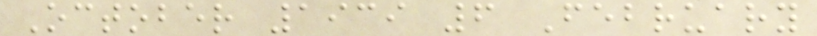October 1939 6 February
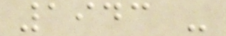1943 -
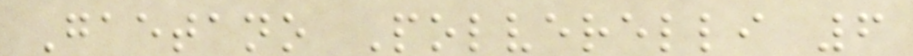Gaetano Polverelli 6
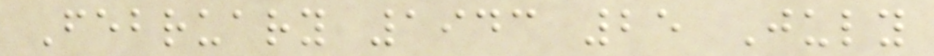February 1943 25 July
